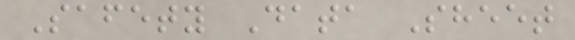Safety Data Sheet
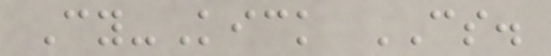Cy-Kick CS.
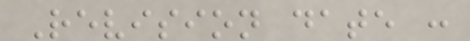Revision date :
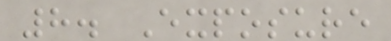8. Exposure
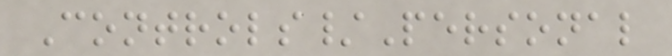Controls/Personal
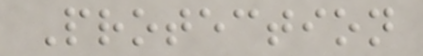Protection
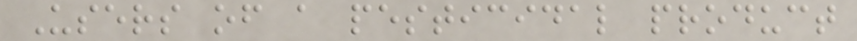Users of a pesticidal product
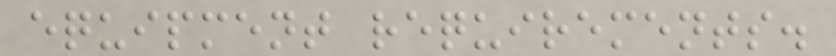equipment requirements.
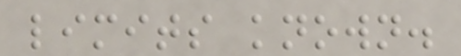limits known.
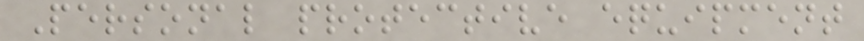Personal protective equipment
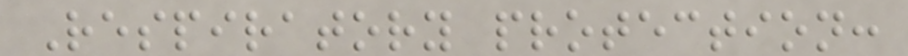Respiratory protection:
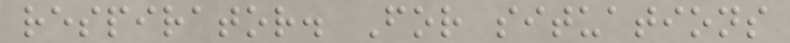respirator. For situations
